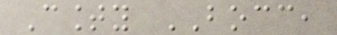County BOCC,
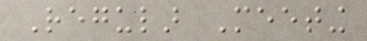Regular Meeting
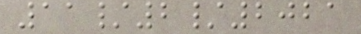11/2/2021
